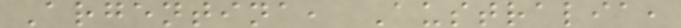Argentina, Australia,
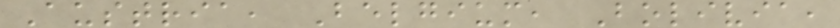Austria, Belgium, Bolivia,
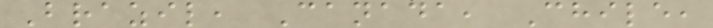Brazil, Canada, Chile,
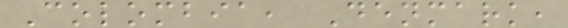Colombia, Denmark,
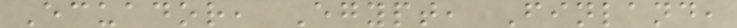Ecuador, Egypt, Finland,
